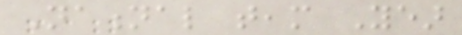National team Year
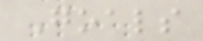Goals
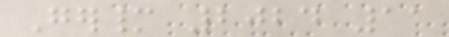Germany 2024 11
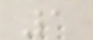1
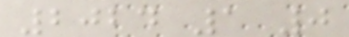2024 1 0
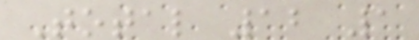Total 12 1
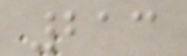213
